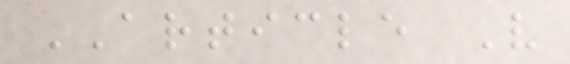ARTICLE V
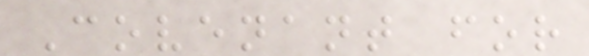Covenant for
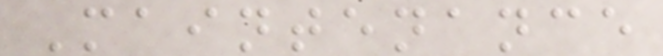Maintenance
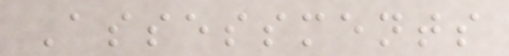Assessments
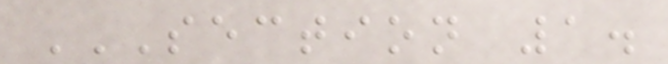SECTION 1.
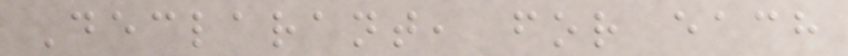Declarant, for each
